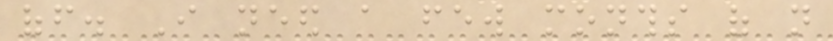off. I need a few months of not
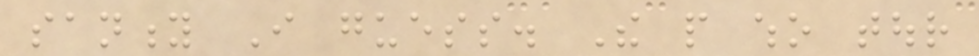sanity I guess. The people who tour
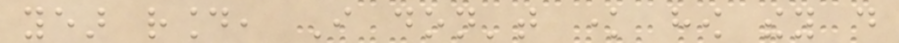year round, I don't know how they do
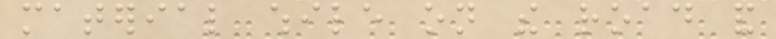material while on the road and
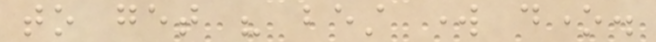to get his best work done.
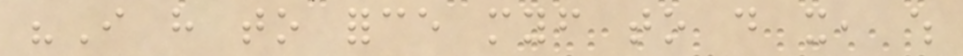"I have to force myself to do it, which
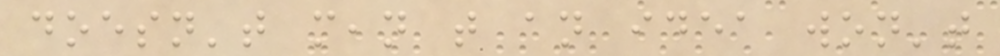doesn't mean that an idea won't
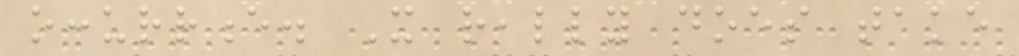occurrence. It really does take
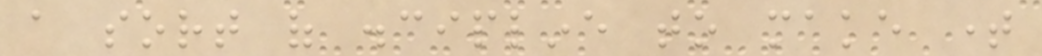a sort of discipline to make time
